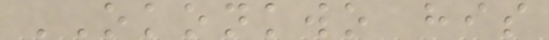OKONKWO his
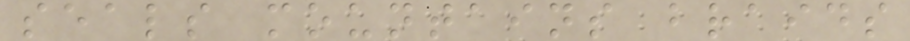seals mountains braids
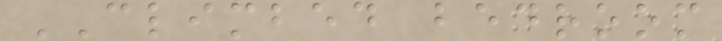CLIMBED bedroom
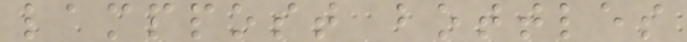lamppost bottles
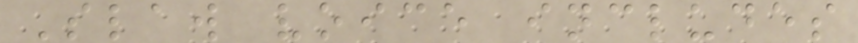Slaw voice includes
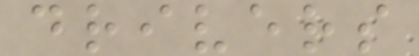drivers
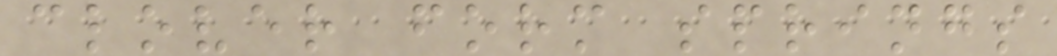clover form springs
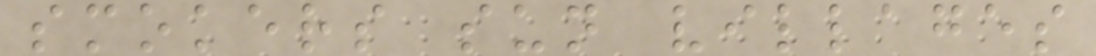smokers sun villages
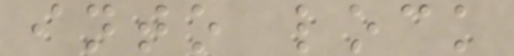into lock
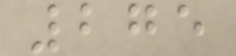275
